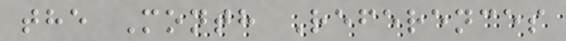the Month References
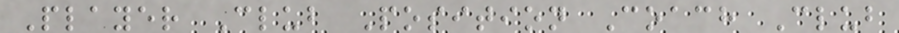Player Club Position Coach Club
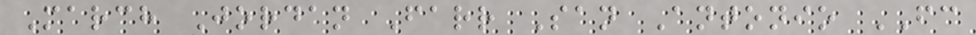March Jordan Farr San Antonio FC
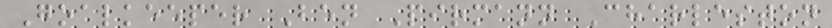Goalkeeper Ben Pirmann Charleston
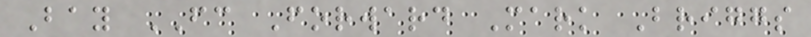Bay FC Forward Mark Briggs
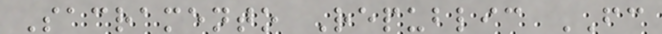Sacramento Republic FC
